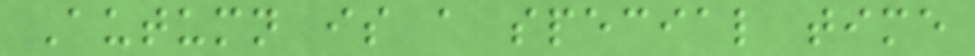Autumn is a special time
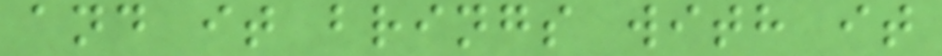and it brings with it
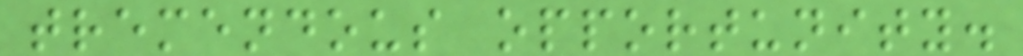tremendous opportunity.
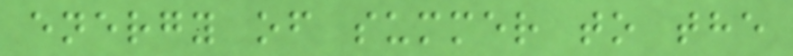energy of summer to the
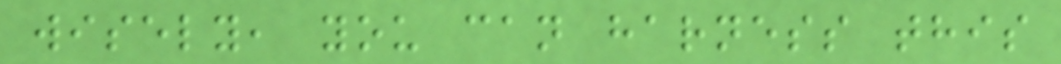wisely, you can harness this
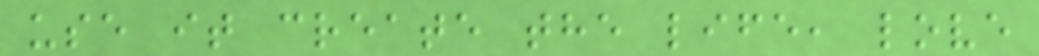use it create the life, love
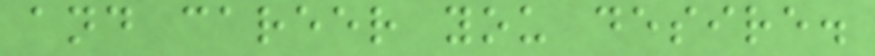and career you desire.
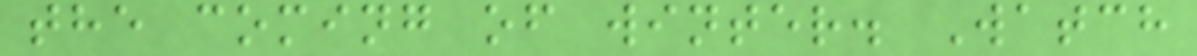the coming of winter. Watch
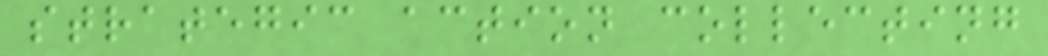strategic action collecting
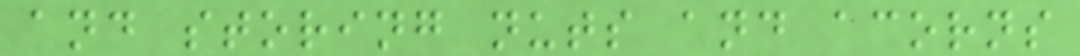and storing nuts and acorns
